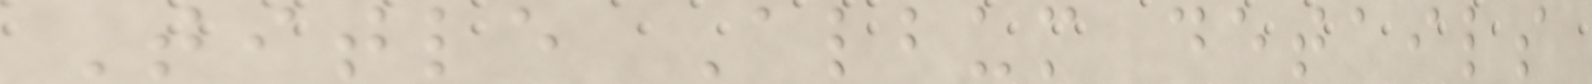Title Album details
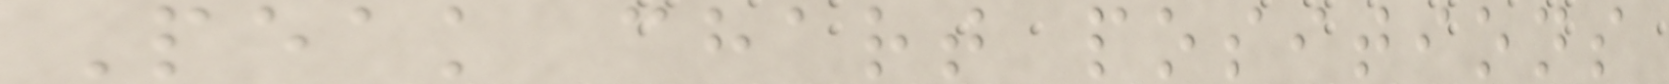Peak chart positions
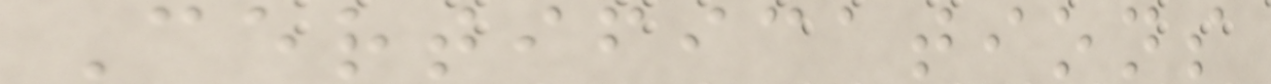Certifications
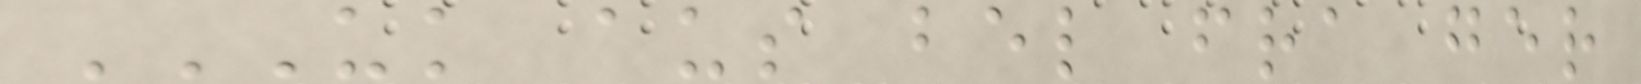UK AUS BEL FRA GER
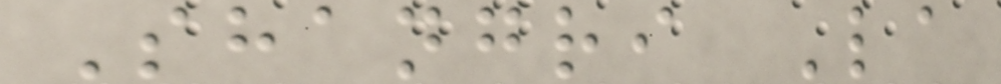Shangri La
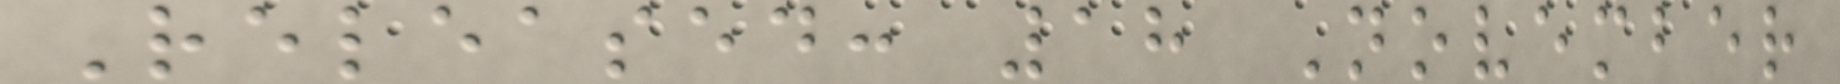Released: 18 November
